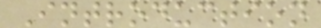Introduction
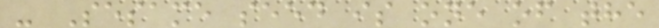- Sesame seed is one of the
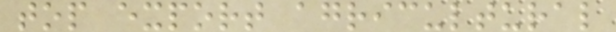top export agricultural
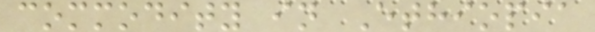commodity in Ethiopia
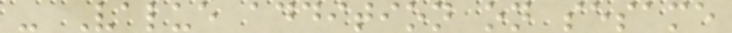- Value addition on sesame
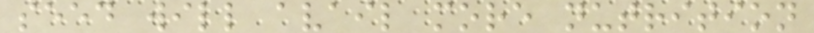seed will avail more nutrition
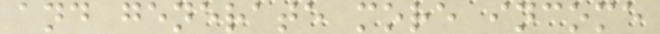and generate more income
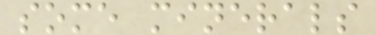some minerals
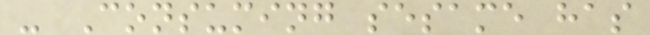- Consuming sesame has
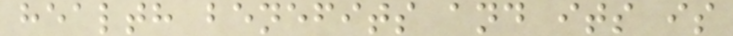health benefits and its is
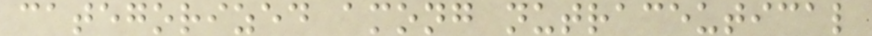categorized among nutraceutical
